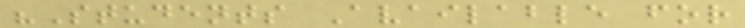"Students Available for
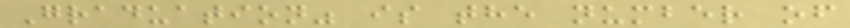Graduation" is the number of
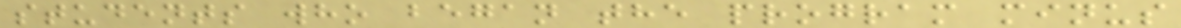students who began the program minus
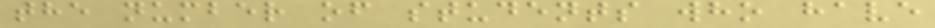the number of students who have
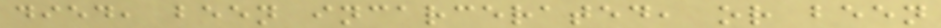died, been incarcerated, or been
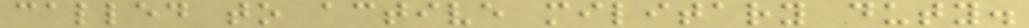called to active military duty.
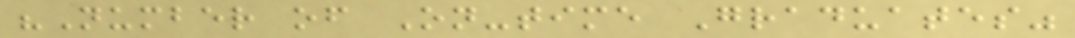"Number of On-time Graduates"
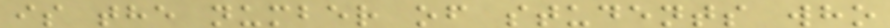is the number of students who
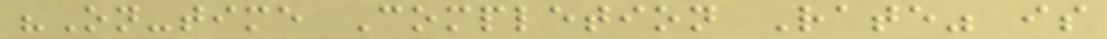"On-time Completion Rate" is
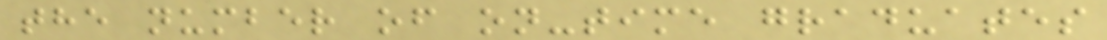the number of on-time graduates
